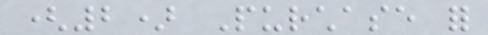(2) Purchase for
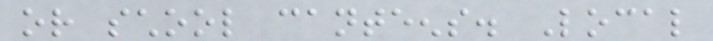or school canteens. Local
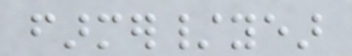farmer/year
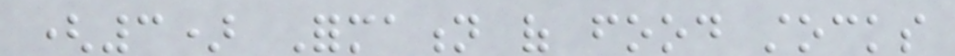(3) Formation of food stocks
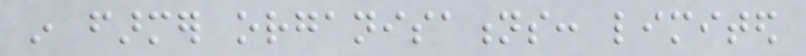in farmer organisations: limited
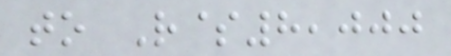to R$8,000
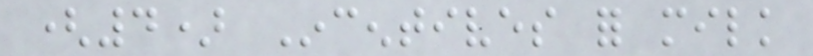(4) Incentives for milk
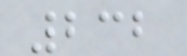232
